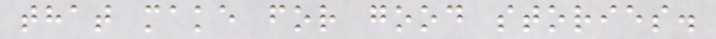that make for good stories.
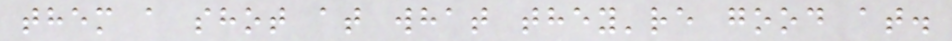them a shot at what they're good at.
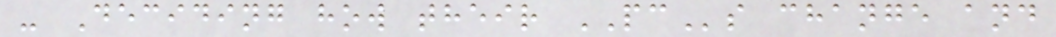- Deciding how their PCs change and
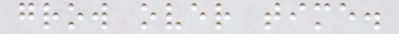grow over time.
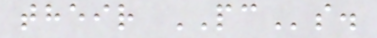their PCs.
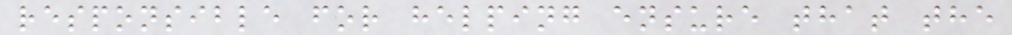responsible for helping ensure that the
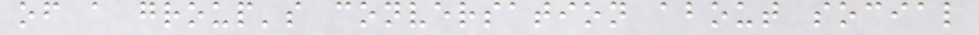of a group's conversation about social
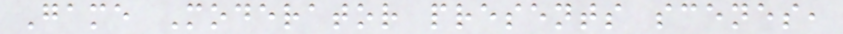Game Moderator presents scenes,
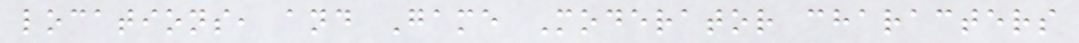locations, and Game Moderator characters
